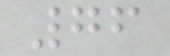76
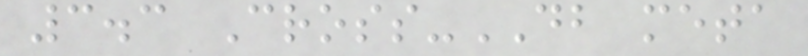3.3 Cross-DB meta
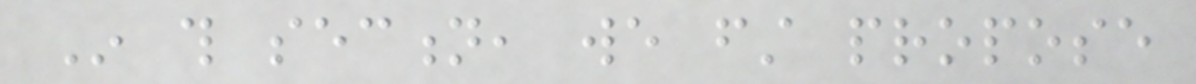In this section, we first propose
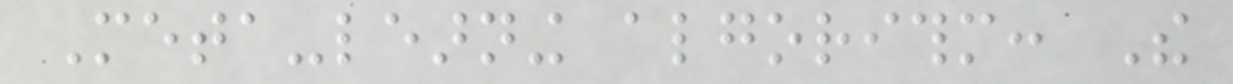Meta-learning algorithm: The
